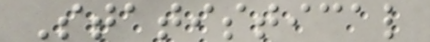Statistical
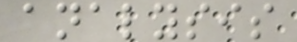analysis
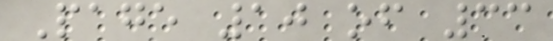Page 10 of 33
